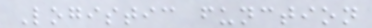Logistic function
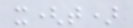x(t)
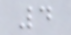4
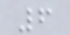6
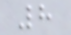8
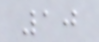10
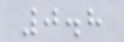0.8
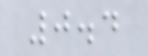0.4
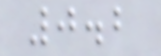0.2
